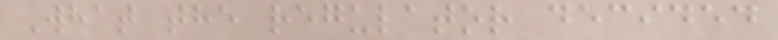What the regulator decided
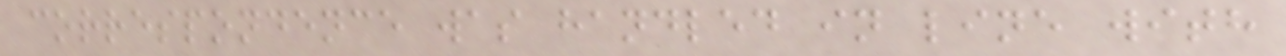correspondence was handled in line with
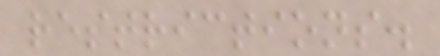restrictions.
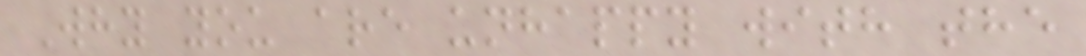Why you are unhappy with the
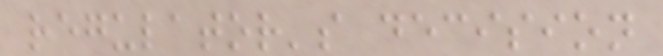regulator's decision
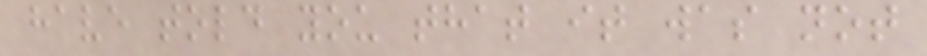have told you that it was not
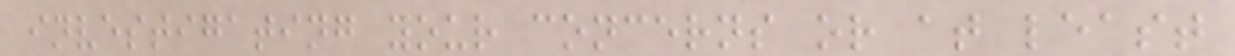investigating your concerns or at least
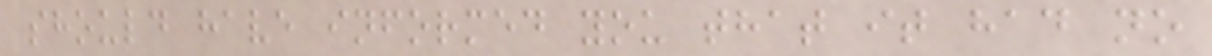should have informed you that it had no
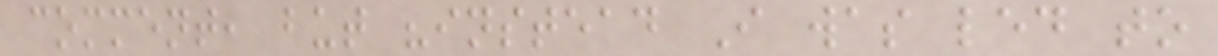comment, but "instead I was led to
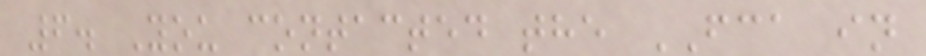6. You contacted the FCA in
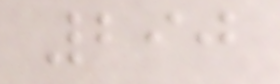290
